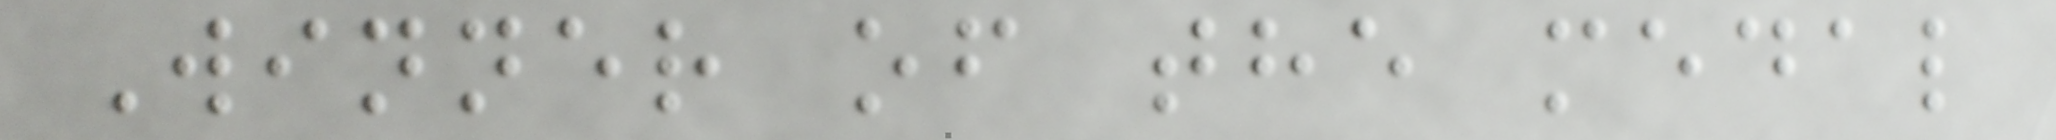Winner of the medal
